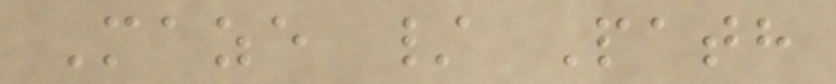Maze / Path
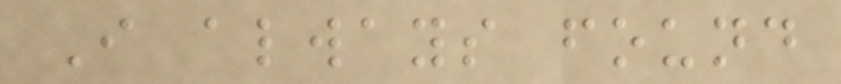I always found
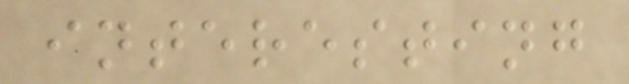interesting
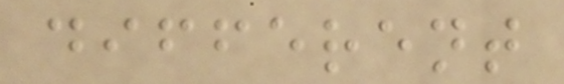different
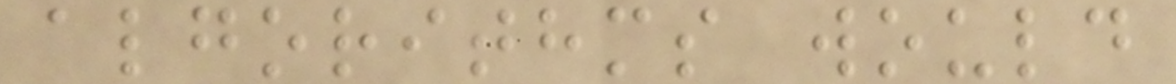algorithms would
